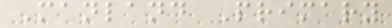Manland Primary
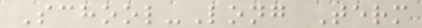School-Long Term
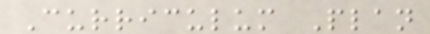Curriculum Plan
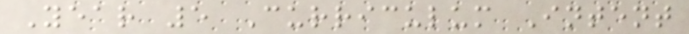Year 5 Curriculum Intent
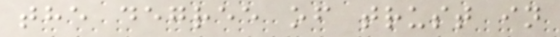the degree of trust in
